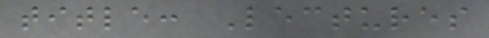title: Lectures
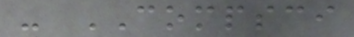- COMPSCI
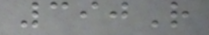390R
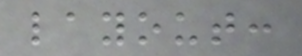layout:
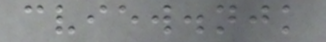cview.njk
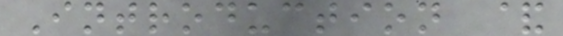Introduction &
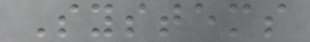Systems
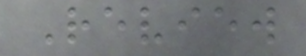Review
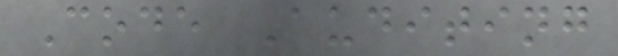Code Auditing
